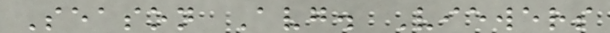Season Avg. Viewers
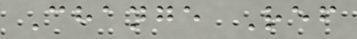Change Ref
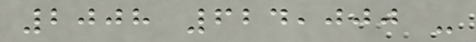2008 624,000 -
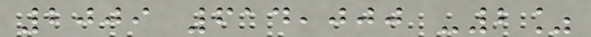2009 614,000 -2%
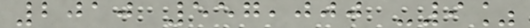2010 557,000 -9%
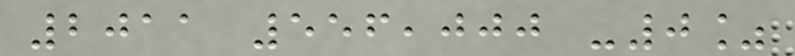2011 556,000 -0%
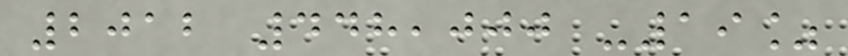2012 448,000 -19%
